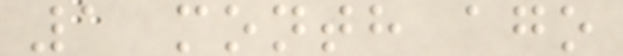1 month ago
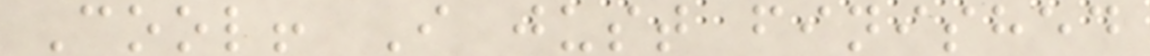Cool! I just finished
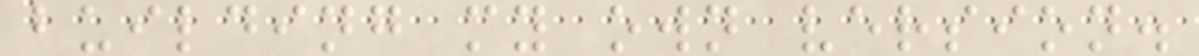building my own version.
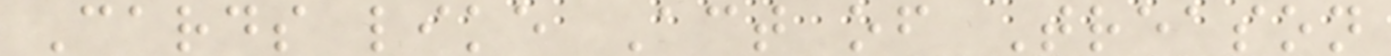Cards like Act of Treason
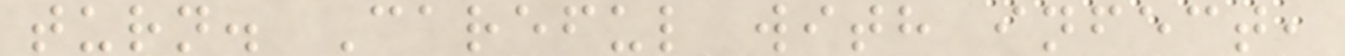turn. Careful with infect,
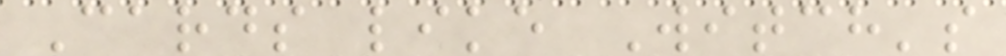Cards like Witch's
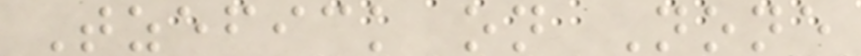Tzefick on None
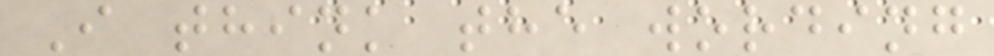I think the wording
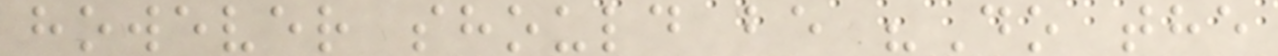however should be "Do the
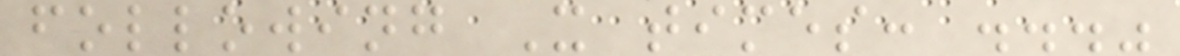following X times: ..."
